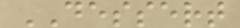DESSERT
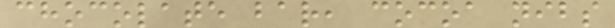chocolate bar, cocoa nibs
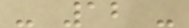- 12 -
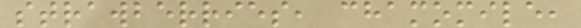strawberries, chamomile,
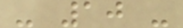- 10 -
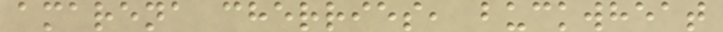amarena cherries, buckwheat
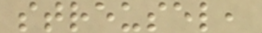streusel,
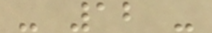- 12 -
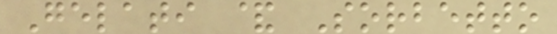Gelati & Sorbetto
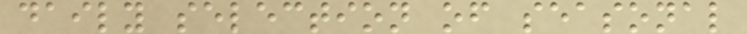daily selection of seasonal
